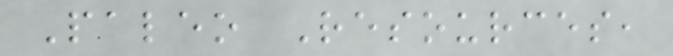Paleo Resources,
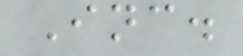Inc.
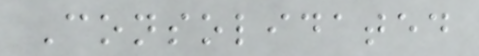Consolidated
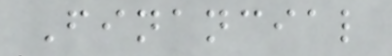Financial
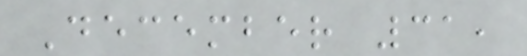December 31,
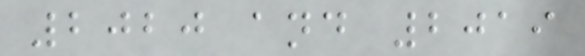2020 and 2019
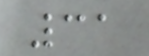31
